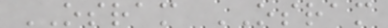OSRAM OSRAM
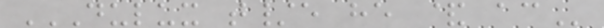DULUX T/E HE & AC
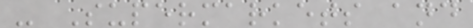- Supermarkets and
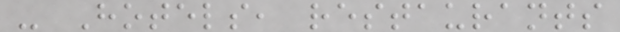- Hotels, restaurants
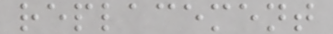replacement
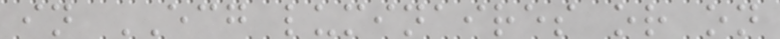in ECG luminaires or on
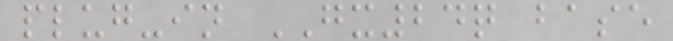plug-in GX24q base
